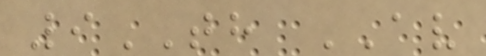9TH AV
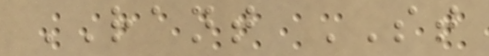RANT ST
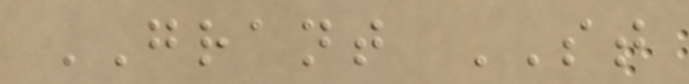GRANT ST
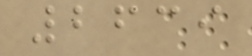2639
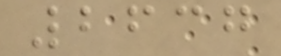2637
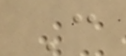C
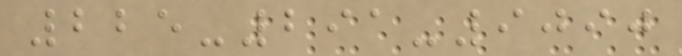225-291-9090
